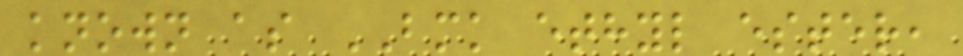known as BMK ethyl ester,
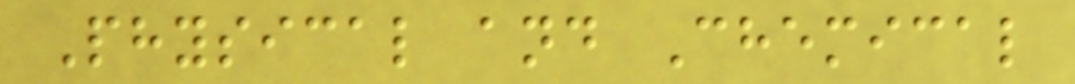Physical and Chemical
